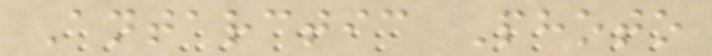Antarctic Photo
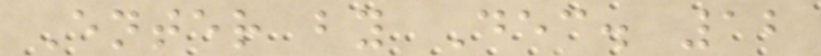Enter by Dec. 12
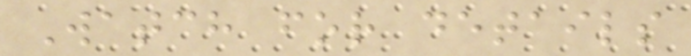Watch for details
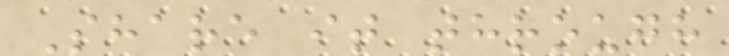Share it through
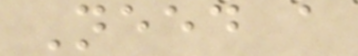Need a
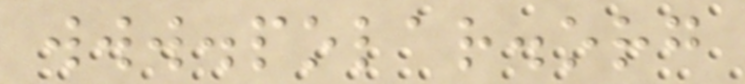www.polar.org
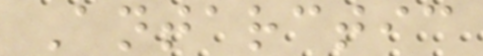Antarctic
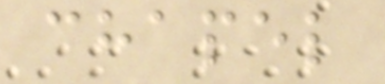chapel
